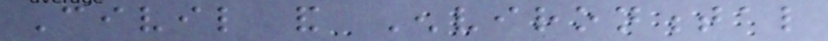Civil and Environmental
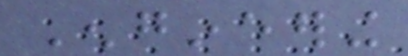Engineering
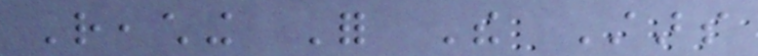Reaching For The Stars
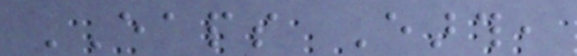EAPS Earth,
